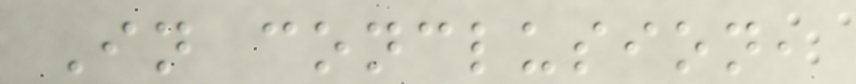In conclusion,
